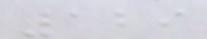129
